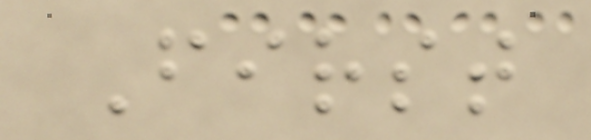First
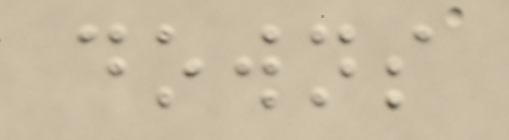downs
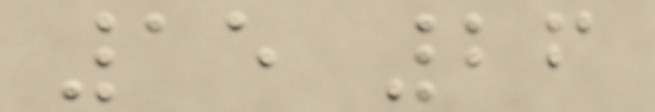15 26
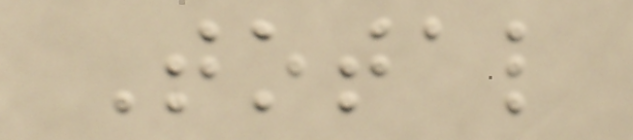Total
